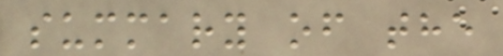summary of the
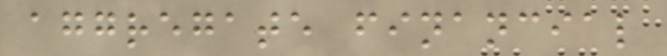aggregate financial
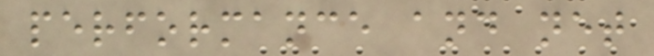performance and net
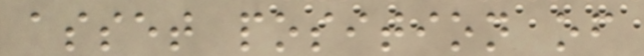asset position of
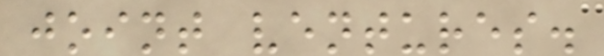joint ventures.
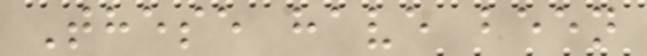These have been
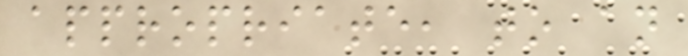appropriate, to an
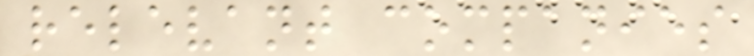relevant companies
